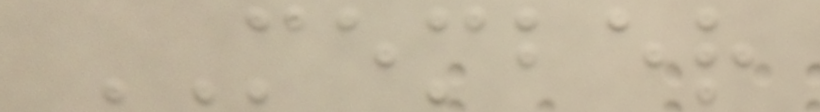MEMBER
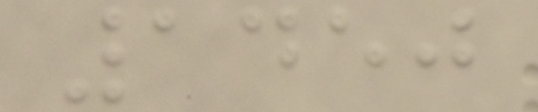1450
